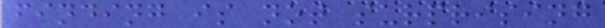finding is not surprising
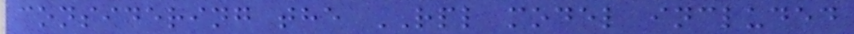considering the RPL model included
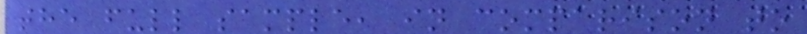the full sample, in comparison to
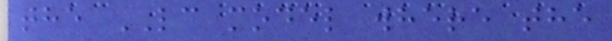the LC model where the
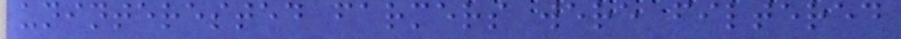uninterested farmers were filtered
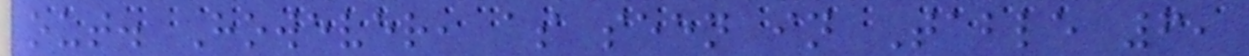out. However, as seen in Table 6,
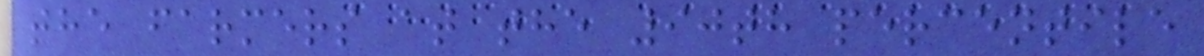the farmers at the 90th percentile
